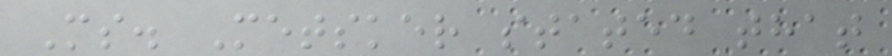Ms. Metsker stated that
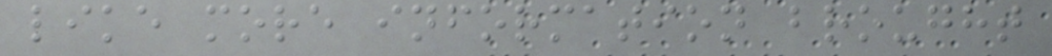like more information brought
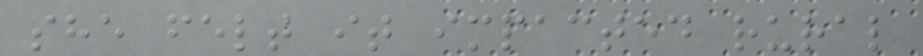she felt it impacted rural
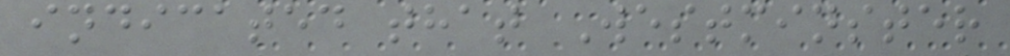indicated that Westminster
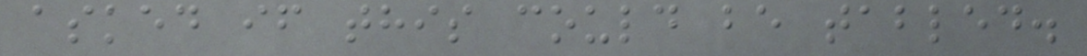asked if this could be tabled.
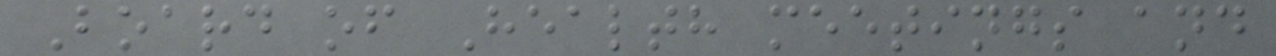Board of Health meetings and
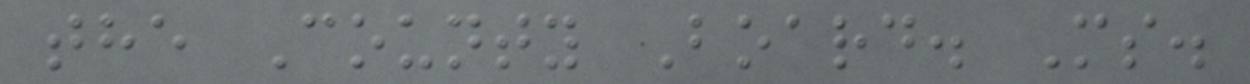the County Board. Ms.
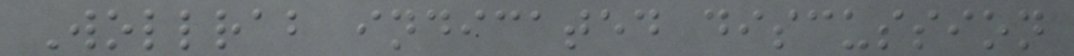Wollrab indicated discussion
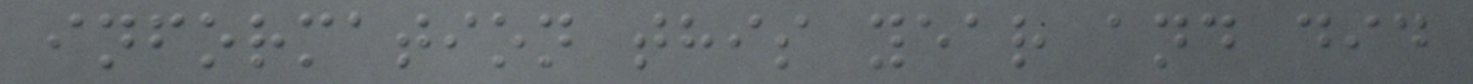information this year and did
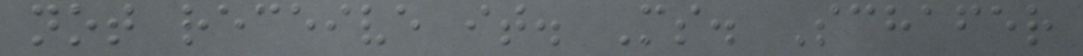not receive it. Ms. Schafer
